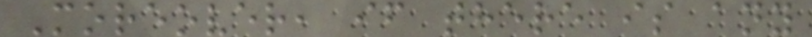Moreover, if there is any
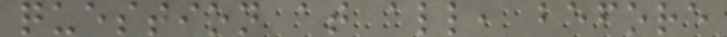question at all, before
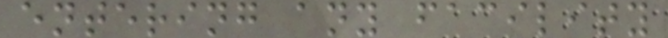entering any facility
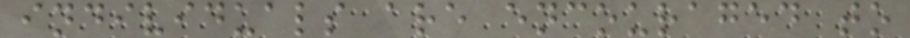individuals are encouraged to
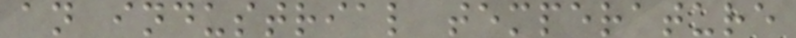an industrial temperature
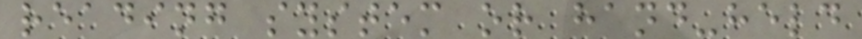reading system or hand-held
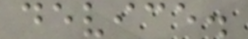device.
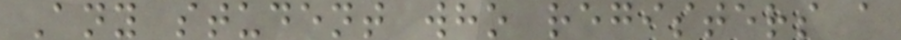Any student who registers a
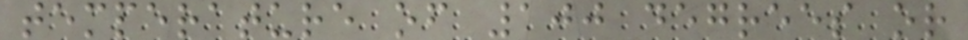temperature of 100 degrees or
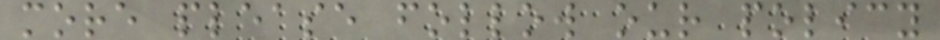more please follow our policy
